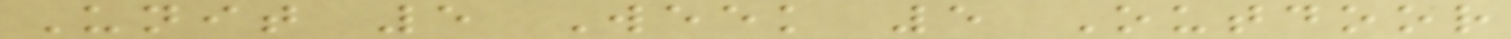Unit 5 Week 5 Outdoor
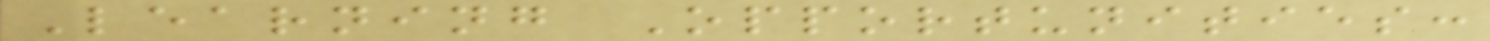Learning Opportunities:
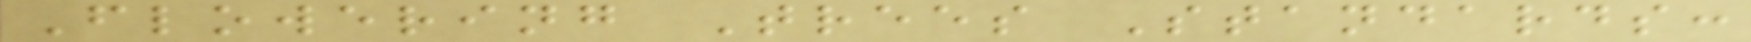Flowering Trees Standards:
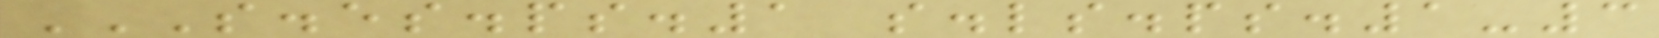S.ES.PS.1 S.LS.PS.1-3
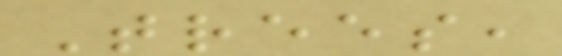Trees,
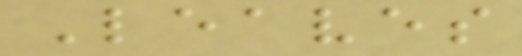Leaves
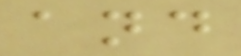and
